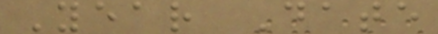Year Date
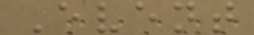Event
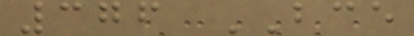376 BCE
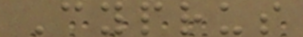Cyprus
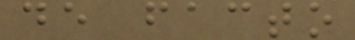de facto
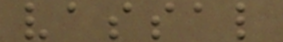vassal
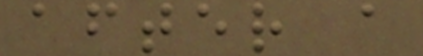after a
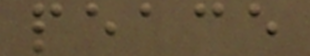peace
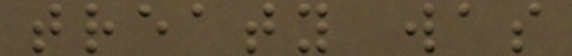treaty was
